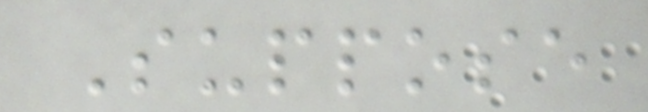Suppose
